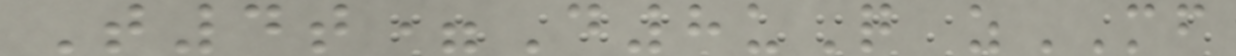T4t=D8uQ zMF
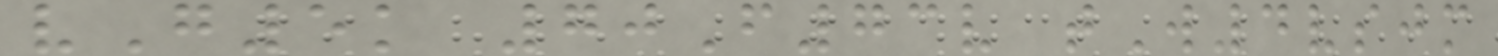vG5k 70F73v tW4vsjm
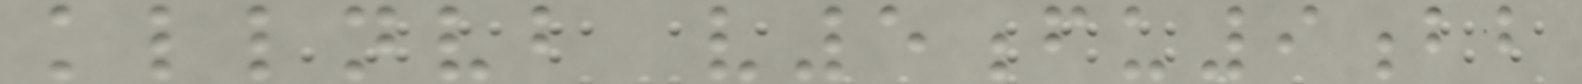kllnvb v5fu9bb
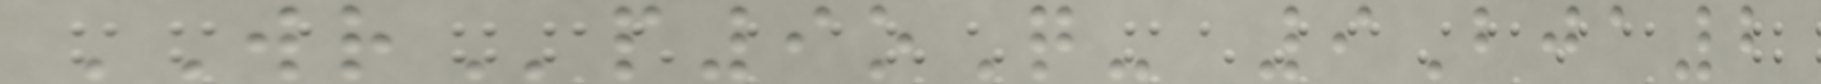WRp9oQ- 9Bja2
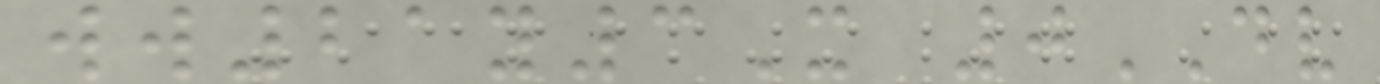ww21y3X 0DV
